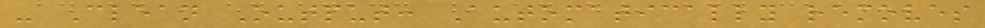- Clean Output: Automatically removes
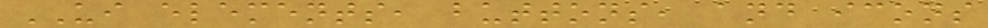UI elements, buttons, and icons
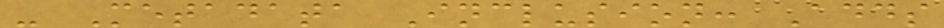- Metadata Inclusion: Adds
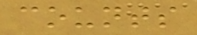counts
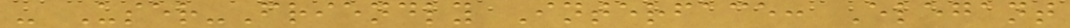- User-Friendly Interface: Elegant
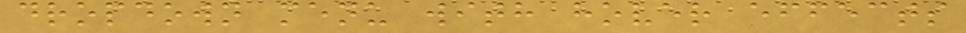dropdown menu with hover effects
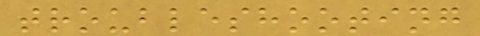troubleshooting
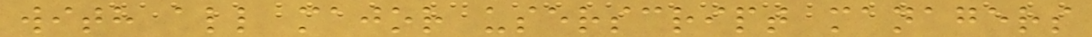with all major userscript managers
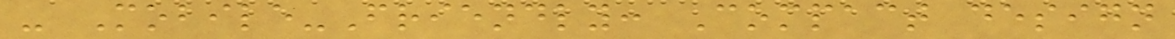- Mobile-Friendly: Compact design
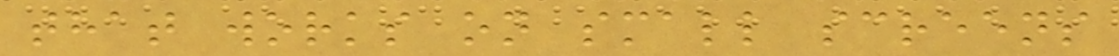that works on small screens
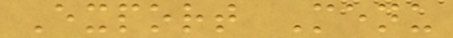Export Menu
